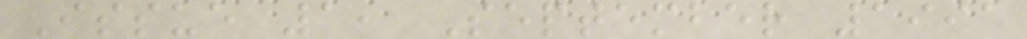Issue 1, September 1991
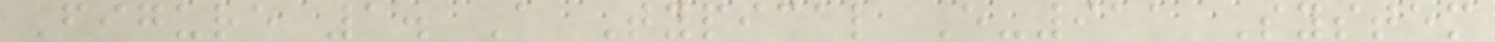Figure 1. A Typical E-911 System
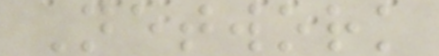Network
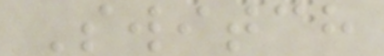Switch
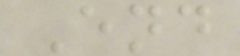End
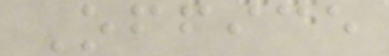Office
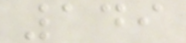149
